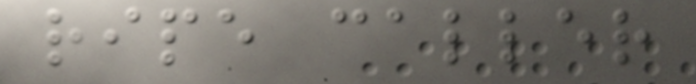ripe caller
